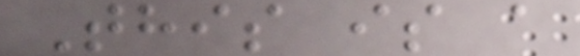This is a
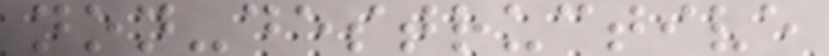non-destructive
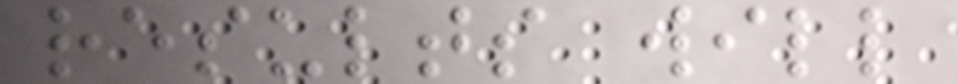results will
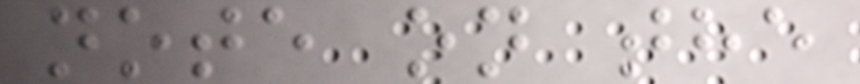note on the
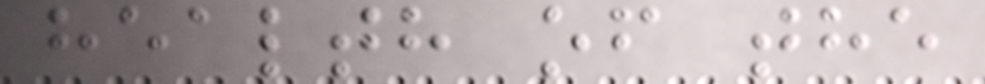health of the
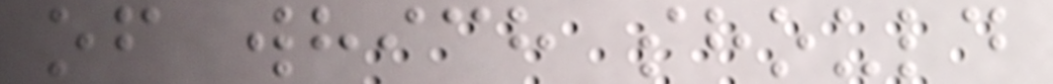of which should
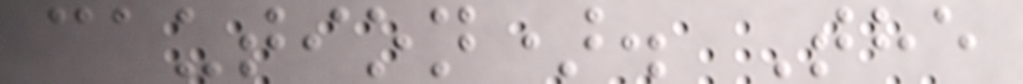caution). The
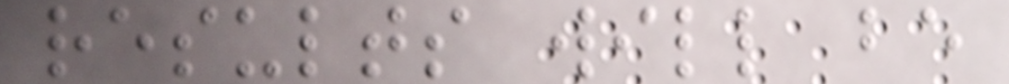results will be
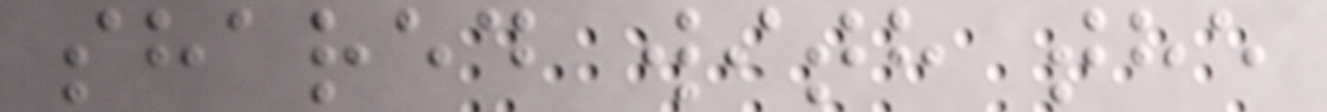shared with the
